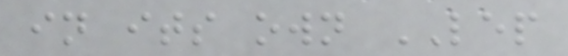in its own LEP
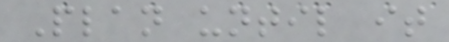Plan until it
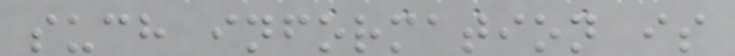such information is
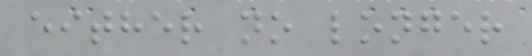either no longer
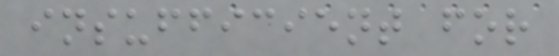insufficient for
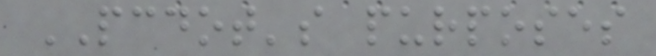PCDOT's purposes
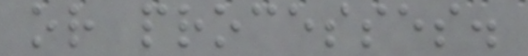or processes.
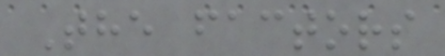The factors
